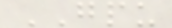GPU
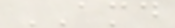AMD
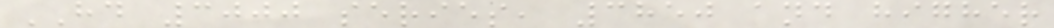HD 3000 series, 3850 and higher
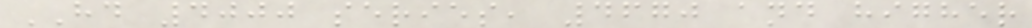HD 4000 series, 4670 and higher
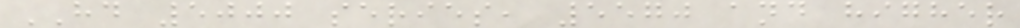HD 5000 series, 5570 and higher
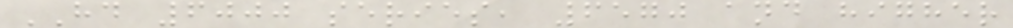HD 6000 series, 6570 and higher
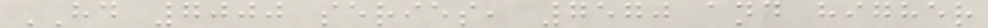HD 7000 series, 7570 and higher
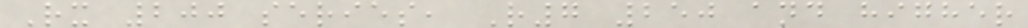Rx 200 series, R7 250 and higher
